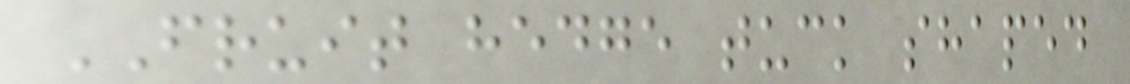FRUIT hedge tuck shaped
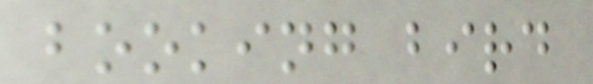booking bird
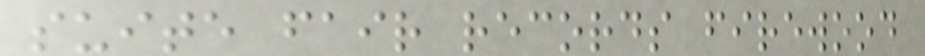suite fair records firewood
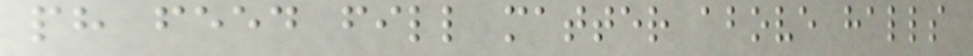ph feed fill matter above halls
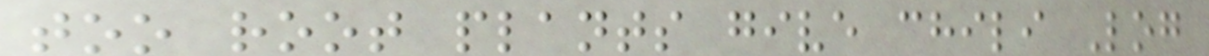too root plants give chili Log
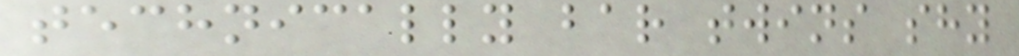technically bar twins shy
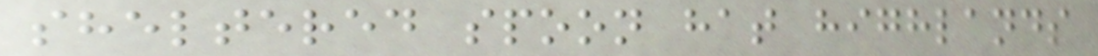sheltered spoon hat highlands
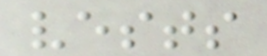vests
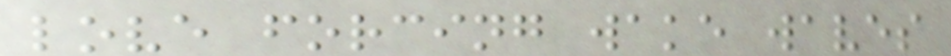love forcing wake waves
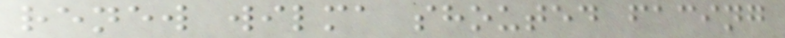renew wilma shouted facing
